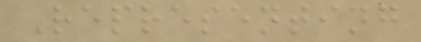Representing
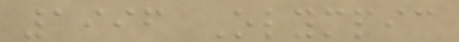1996 Olympic
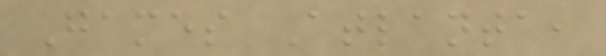Games Atlanta,
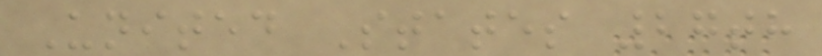United States 27th
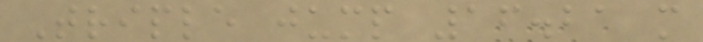Triple jump 16.21 m
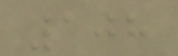108
